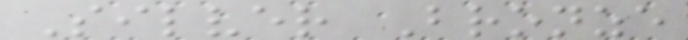Silver Bronze
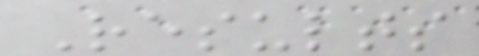Results
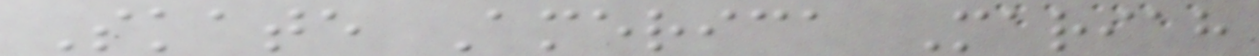Skate America Mariah
